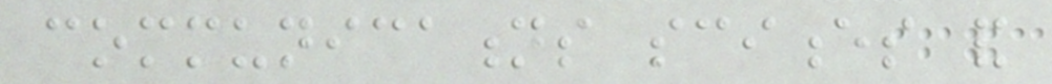communications sciences and
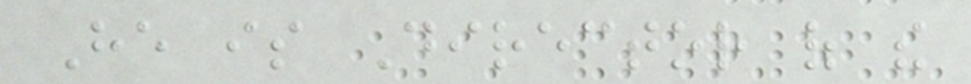He is Director of the
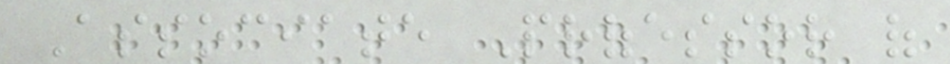Associate Professor of
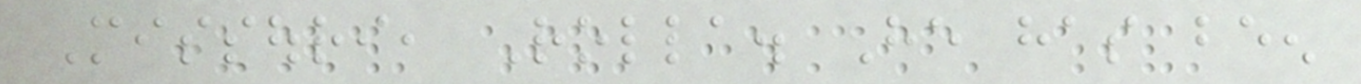Missouri, Rolla. He has been
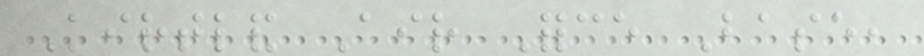Kirtland Air Force Base,
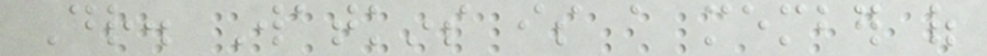Dr. Watkins is a member of
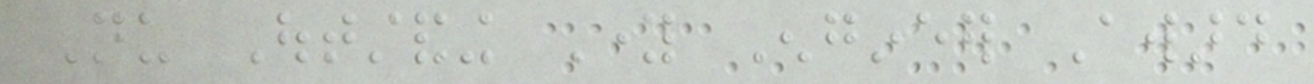Nu Outstanding Young Engineer Award
